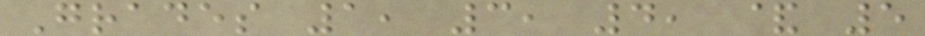Grades 1, 3, 4, & 5
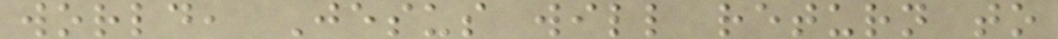world, Jesus will return to
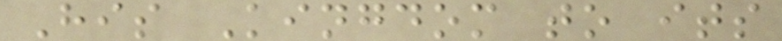His Kingdom to its
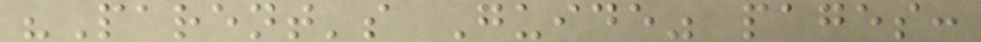"Parent's Guide" pages:
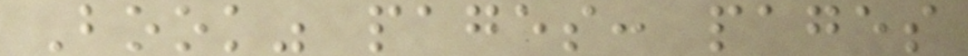Book" pages: pages
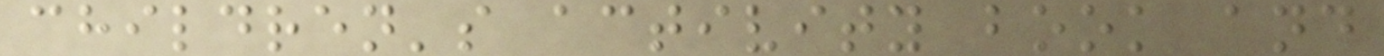children's activity book and
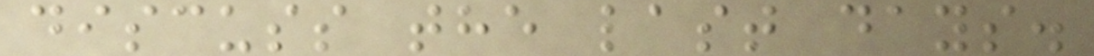discuss the last days.
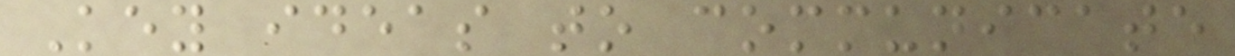Key ideas to communicate
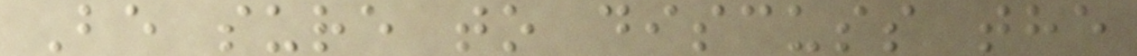Be sure to discuss the
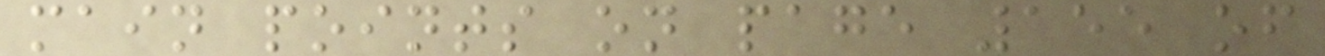main points on page 155 of
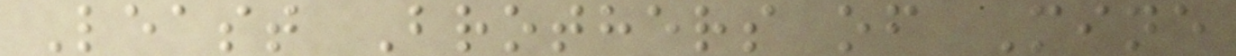Least Brothers of Mine
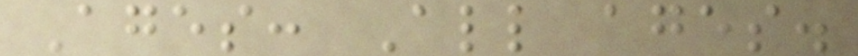Ages: All ages.
